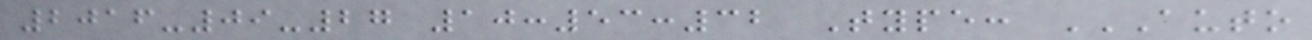2016-09-27 10:53:32 Type: AUTO
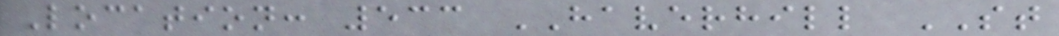Location: 533 HAVERHILL ST
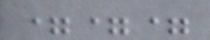===
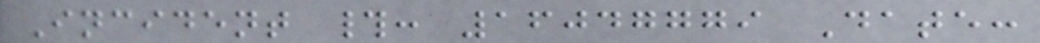Incident #: 16047779 Date:
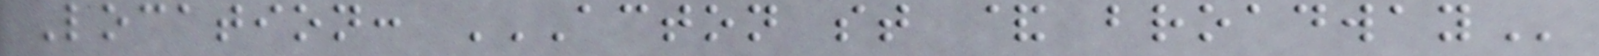Location: ACTON ST & BROADWAY
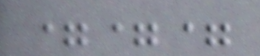===
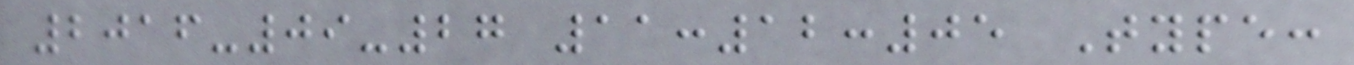2016-09-27 11:12:05 Type:
